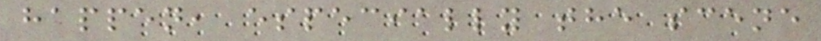happen, especially the scene
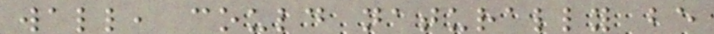wall, could naturally be
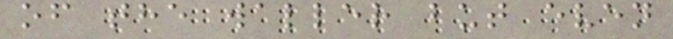of the waller but even
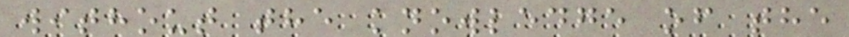without the knowledge of the
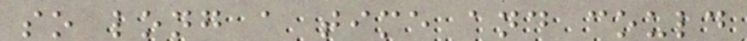so long a time and could
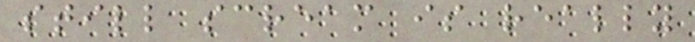still scream is really
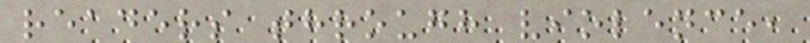readers through violence,
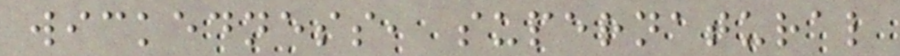wickedness, supernatural
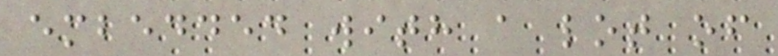embedded with a lot of
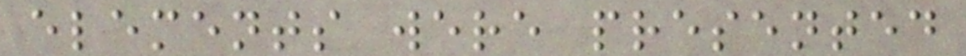elements were presented
